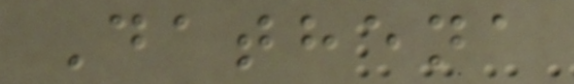Dathena
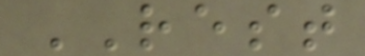REST
